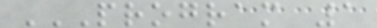PROGRAM 1
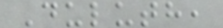Duluth,
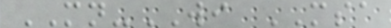MN-WI MSA
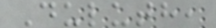Duluth,
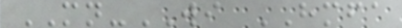MN-WI HMFA
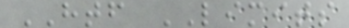HTF LIMITS
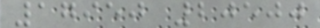17950 20500
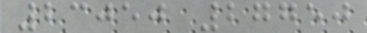23050 27750
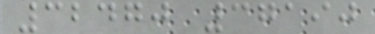32470 37190
